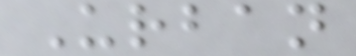Urban
